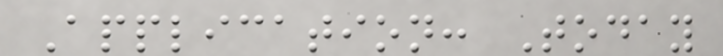Application: Today
